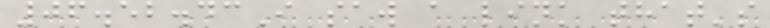06.52.43I saw a link that's
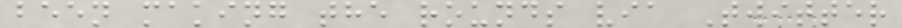been making the rounds via Twitter
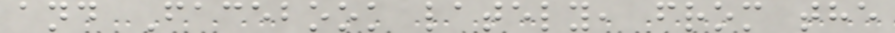and Facebook lately, from the
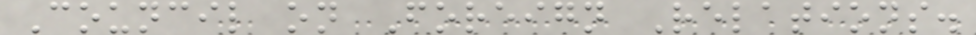Council on Foreign Relations.
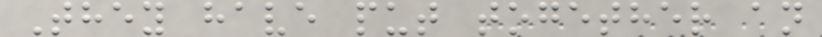They have put together an
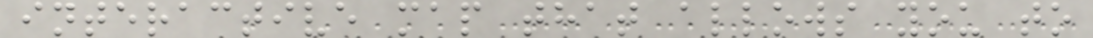interactive map that allows you to
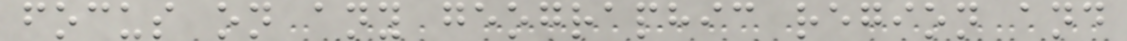focus on any geographic region and
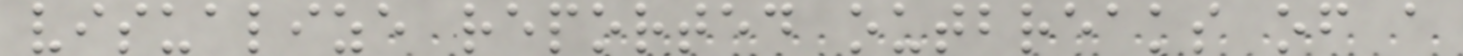visualize reported outbreaks of a
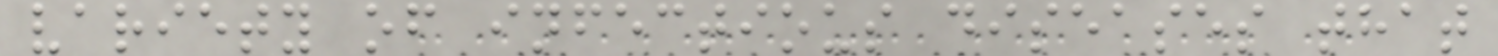variety of infectious diseases that
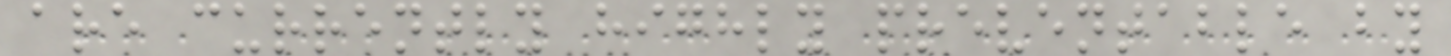are currently highly preventable by
